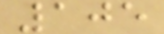105
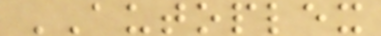AUTOPLEX
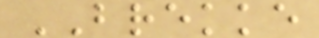BREKKE
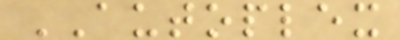AUTOPLEX
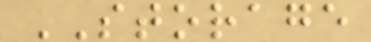STORAGE
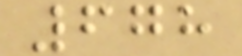678
